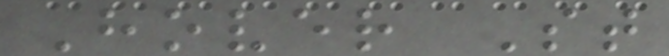Hover St
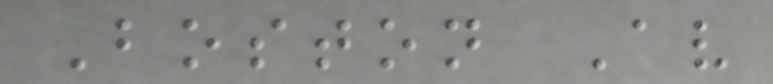Boston Av
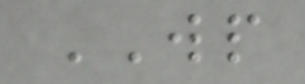WP
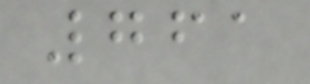761
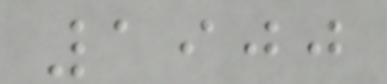1900
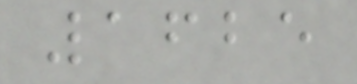1625
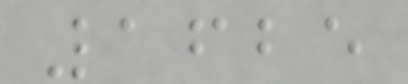1625
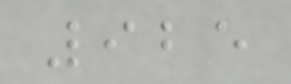925
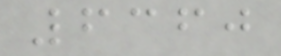6360
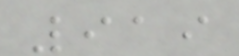919
